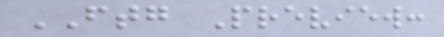FTG Preview:
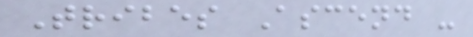Tribes Ascend -
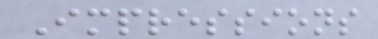Impressions
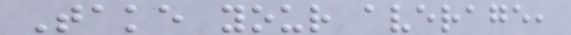Take your average,
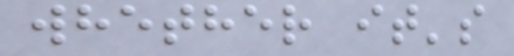whether it's
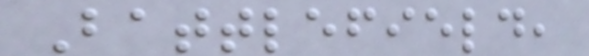Battlefield,
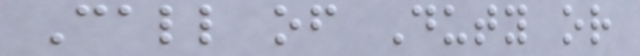Call of Duty or
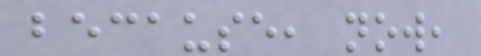because, now,
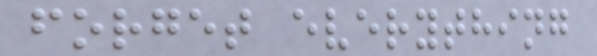forget everything
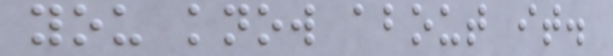you know about it.
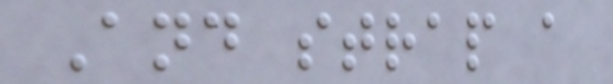And strap a
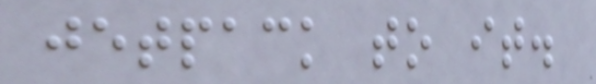jetpack to it.
